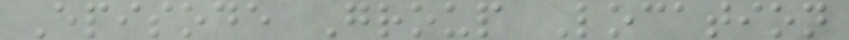Episode Group Location
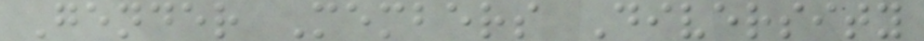Gender Members Diversity
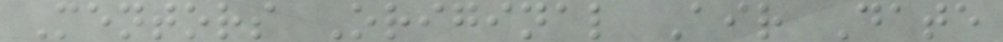Mentors Original Air Date
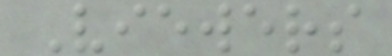Viewers
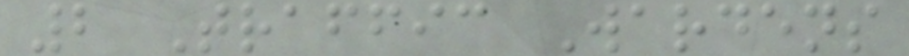2 Traffic Wardens
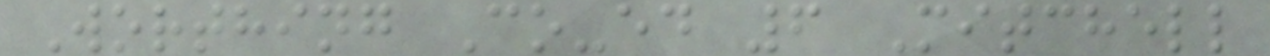Worthing Co-ed 6 Mitchell
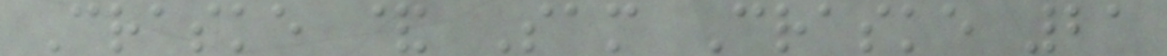Craske & Sam Craske 21
